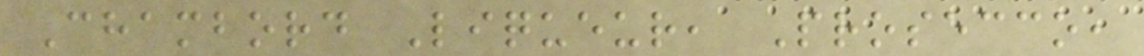Chambord Liqueur, Prosecco,
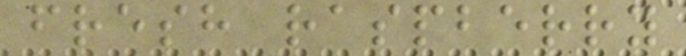fresh raspberry
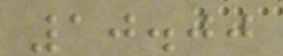10.00
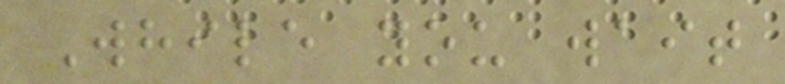While you wait
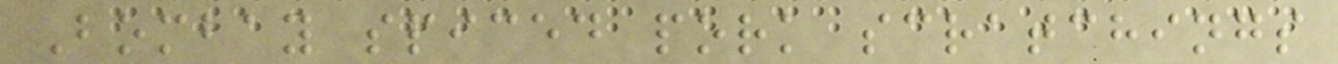Bombay spiced pork scratchings
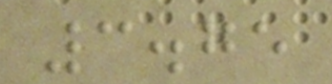3.75
